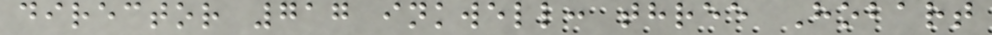director 717 inkwell: three Hobart
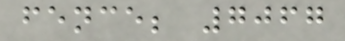fence; 7067
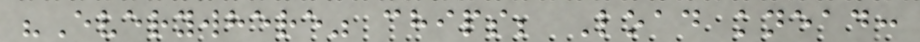"Everywhere" chips; Load knead:
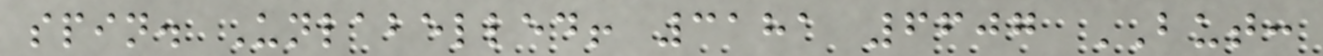spin. Unlabelled! 3181 6607 BUT:
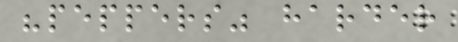"peppers" harder
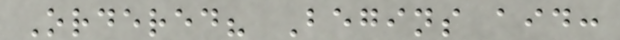Ordered? Begins aid:
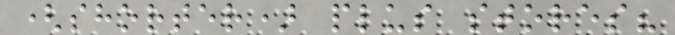(shorter) plus stores?
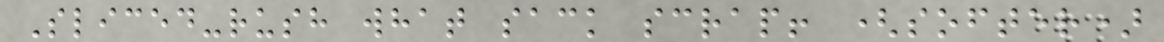Sliced-rush what sack scrap! (softer)
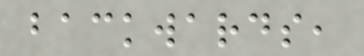backwards,
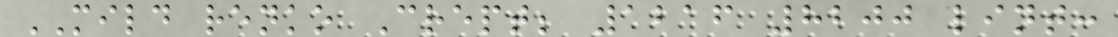MILD renko Crept; 1216 8200 lint:
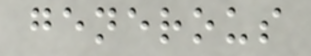generous
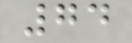74
